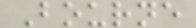Bourne
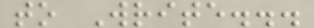to Write...
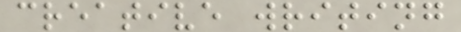creative writing
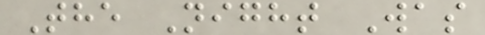The Night Was
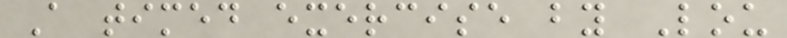A timed exercise by Lou
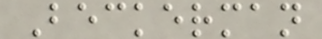Beckerman
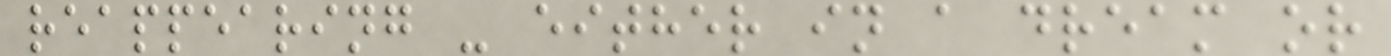reappearing - either in a dream or
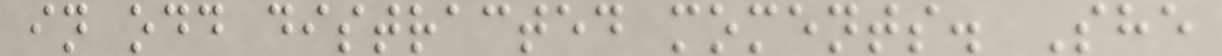in odd distracted moments. She
